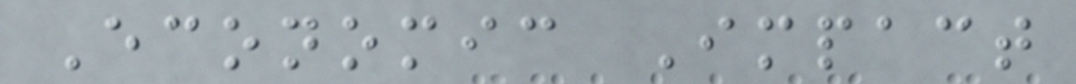Economic Impact
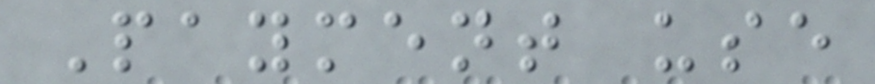Payment use
